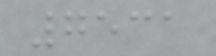7531
